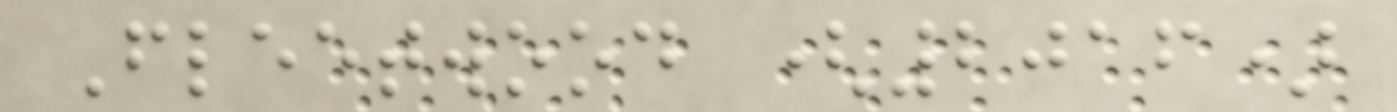Fleetwood (2016)
